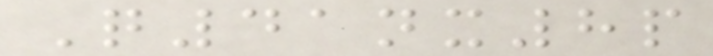Q41nx8p
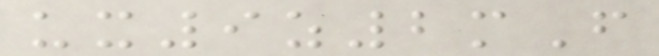ux9z2mF
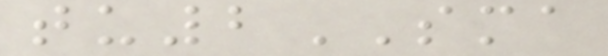tu2SMA
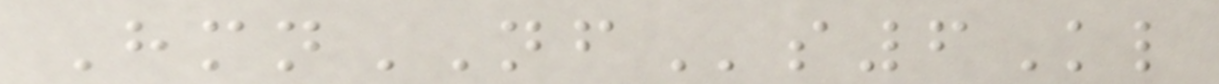HmnNFs6Kl
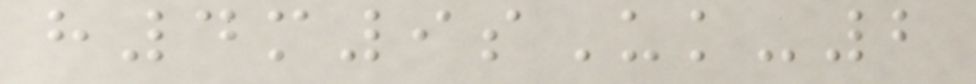h4m9sUk-2
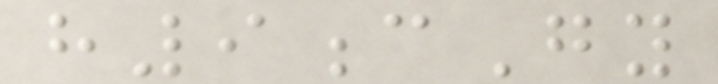h9cGy
